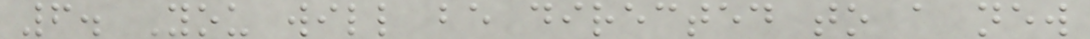6. You will be directed to a new
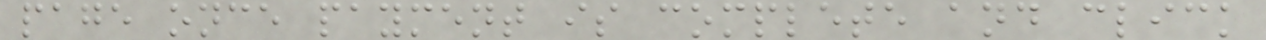page once payment is complete and click
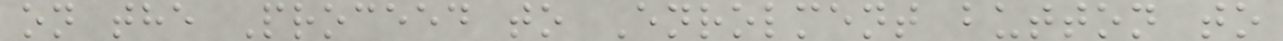on the Proceed to Enrolment button to
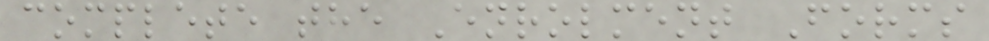complete the Enrolment Forms
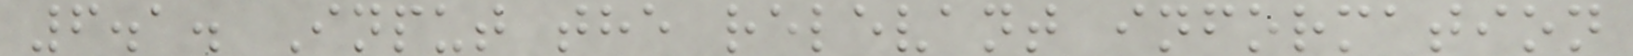6.1. Input the relevant information
